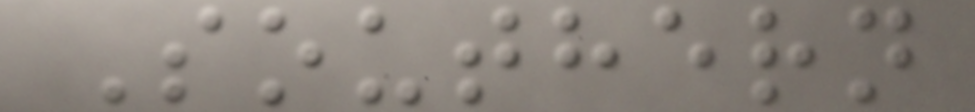Southern
